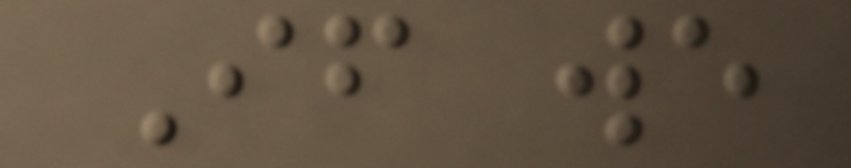If we
